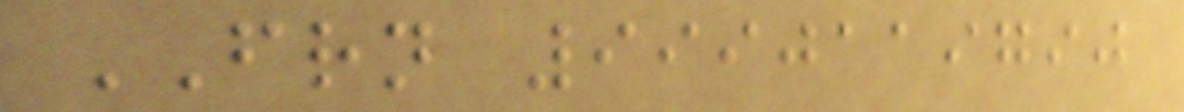FRN 9990119790
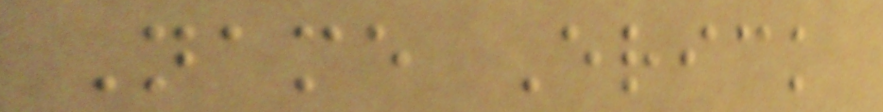Name Erick
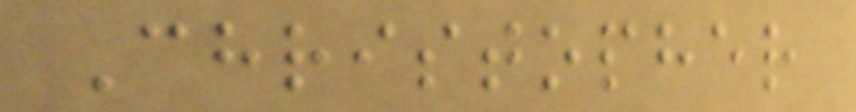Christopher
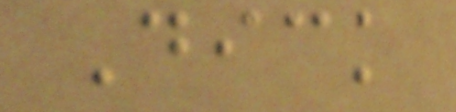Dick
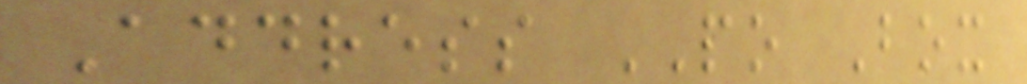Address PO Box
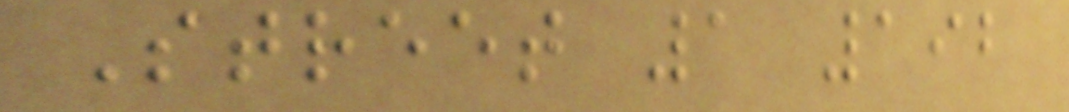Street 1 192
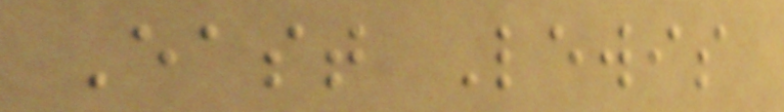East Lewis
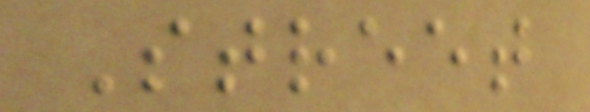Street
